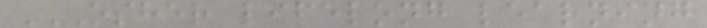OSHER LIFELONG LEARNING
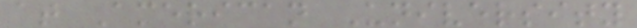at American University
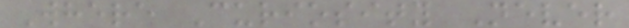Where Curiosity Never
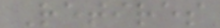Retires
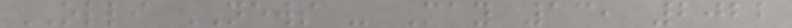OLLI NEWS - May 13, 2022
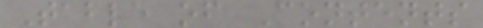Table of Contents
